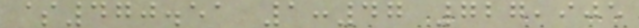$470.51 1:47 727,905
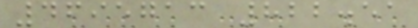4695713 822.51
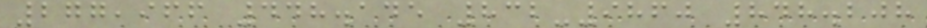277,966 448.145 832-9860 848.208
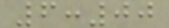6:00
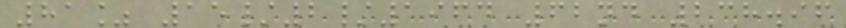81% 15/2/1964 62nd 238.96
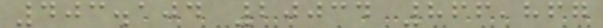403.104 20034 866,867
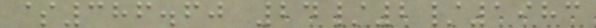$386.60 24/2/1983
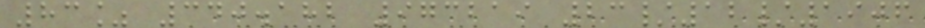83% 340.182 973219 23/12/1906
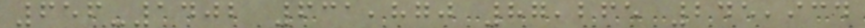656-1402 631,870 87,265 245,934
